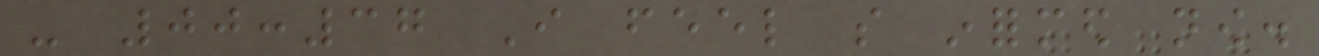- 00:37 I feel so informed now.
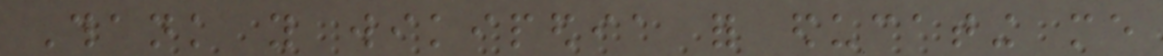Thank you wikipedia for educating me
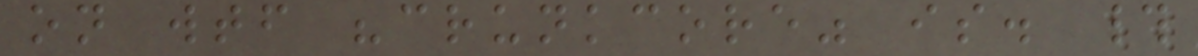on wtf "crunkcore" is. #
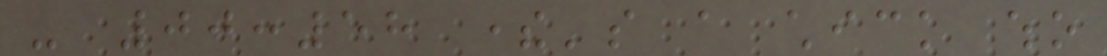- 00:58 there's a chick who
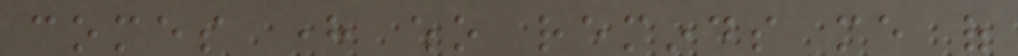comes here who reminds me of
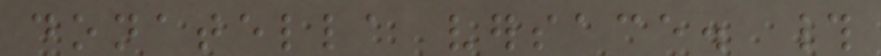donatella versace. #
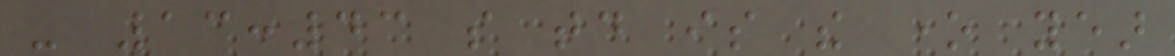- 13:43 so today is the one year
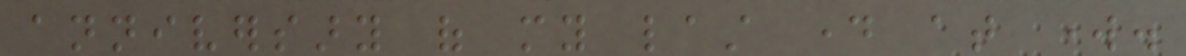anniversary of my last day at work.
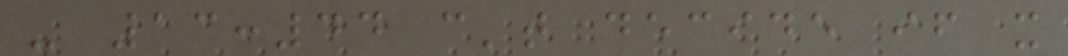- 13:44 can't decide if it
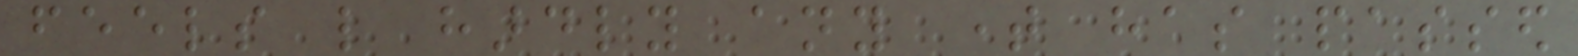feels like hardly any time has passed
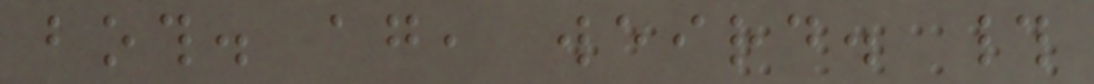both. again, weird. #
